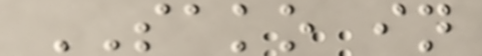SAKO in
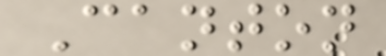Canton
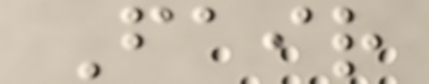Fair
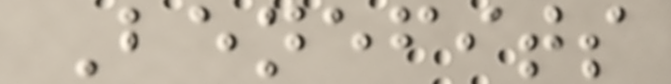Benefits
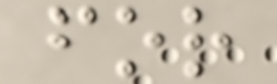for
